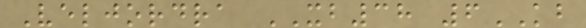Veljordra XB38 6KB
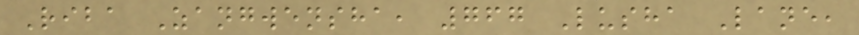Riba Zangwensha, 767 Lusha Lane,
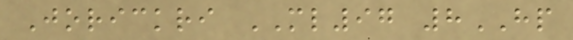Jorickri ML97 8HP
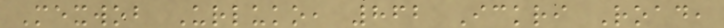Mexwob Urluko, 862 Ickri Road,
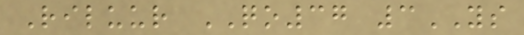Riluur QO37 3YS
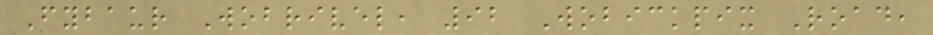Fybaur Wobrivel, 92 Wobickpix Road,
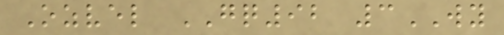Ozvel GQ92 3WY
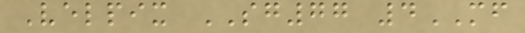Velpix SG77 4MF
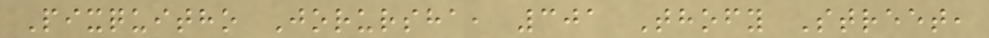Pixquitho Jorursha, 301 Thofy Street,
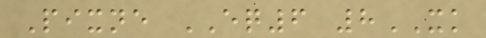Pixne EQ6 8XK
